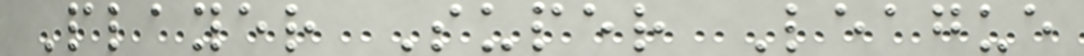Player Super League
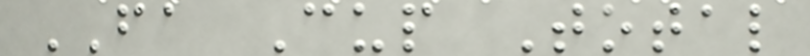FA Cup Total
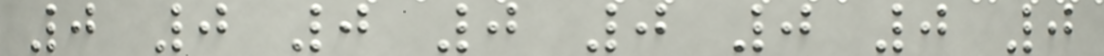0 0 0 0 0 0 0 0
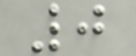0
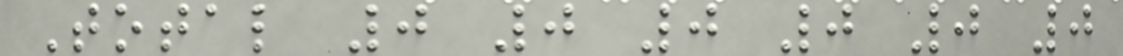Total 0 0 0 0 0 0
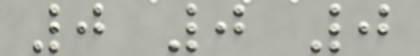0 0 0
